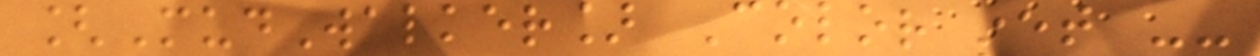[MudWalker] Color set --
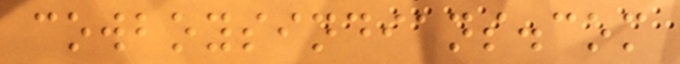cowboysindians.com
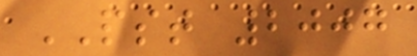PST 2007
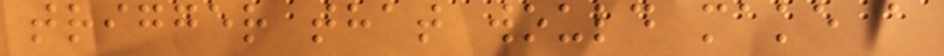trigger that would make a
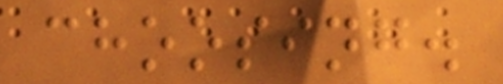choosing.
